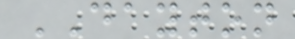DAYTON
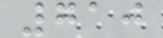710
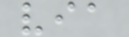via
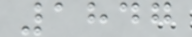1847
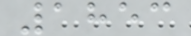1853
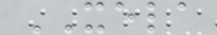XELA
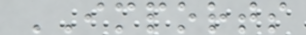IMPORTS
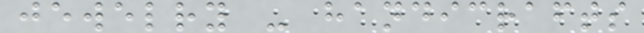jewelry - handicrafts
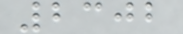2302
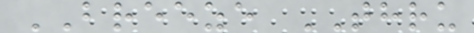BREEZE THRU
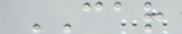CAR
